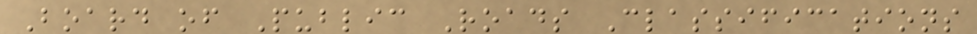Board of Public Roads Classifications
